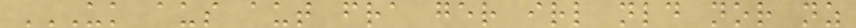UK AUS AUT FRA GER IRL NLD NOR NZ
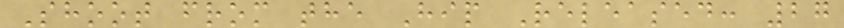Shoot from the Hip Released: 27
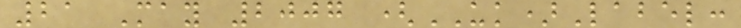21 May 2007 (UK)Label:
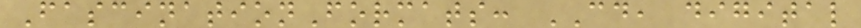FascinationFormats: CD, digital
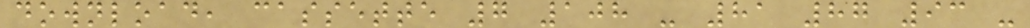download, cassette 7 108 - 81 87 93 -
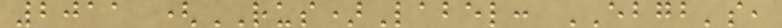2011 (RUS)Label: EBGB's,
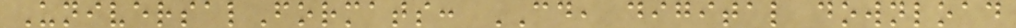UniversalFormats: CD, digital download
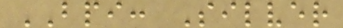BPI: Silver
